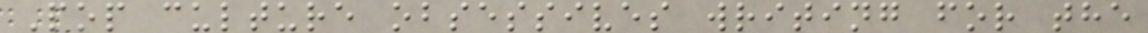Pop culture obsessives writing for the
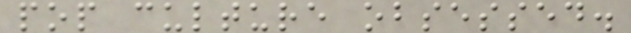pop culture obsessed.
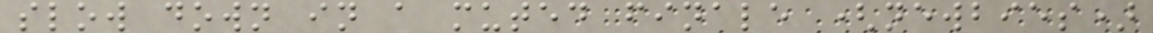slow down in a muted finale (newbies)
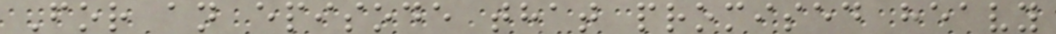For an episode that promised heavy
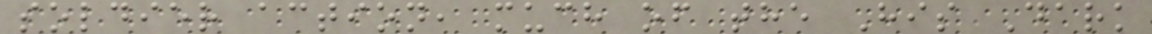soldier action, much of the His Dark
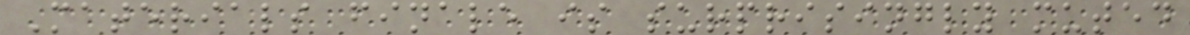Materials finale is surprisingly muted
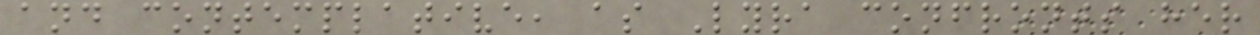and contemplative, as Lyra confronts her
